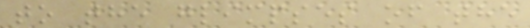to the glimpses of the
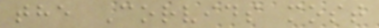the Corvids most
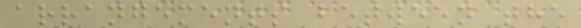arrangements between the
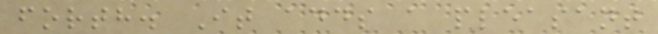forth. It adds a pleasant
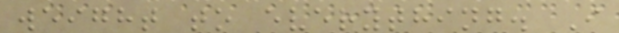weight to everything. I
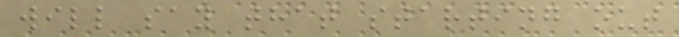will say that starting out
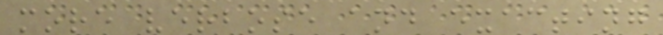more verbose and exacting
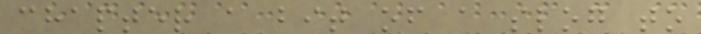chapter a bit of a slog to
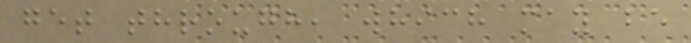get through, which may be
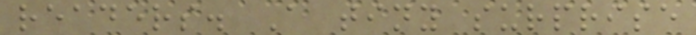readers. A tiny surprise
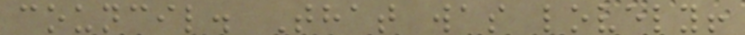council. That was lovely!
